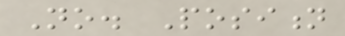No. Position
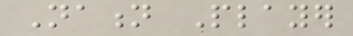Nation Player
